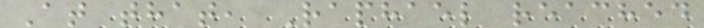At that, Raphael reached
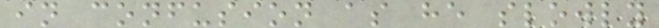in confusion as he slowly
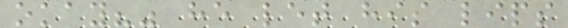okay?" he let his lips
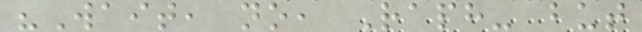"Wait, no, Raph- but
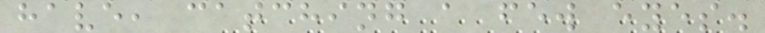have, catching a few eyes.
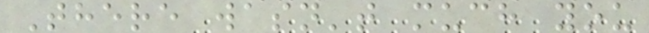There wasn't much you
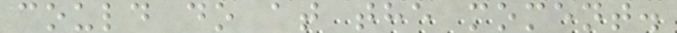could do at the moment.
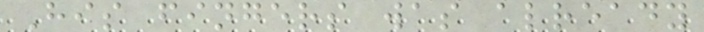His fingers was already
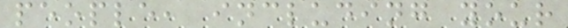people, including your
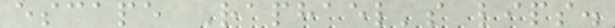escape Raphael's lips.
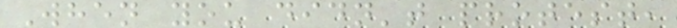When you didn't protest,
